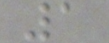1
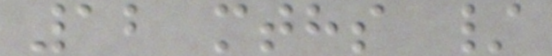12 mths /
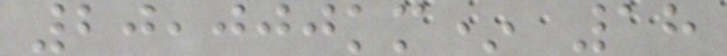20,000km* 18
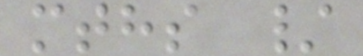mths /
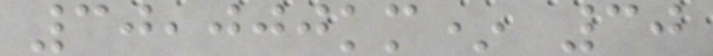30,000km* 30
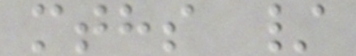mths /
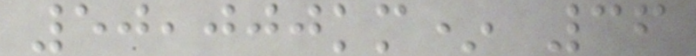50,000km* 36
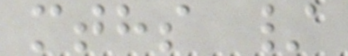mths /
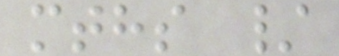mths /
